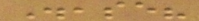Disease?
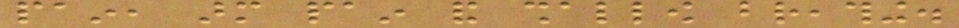pain, arm pain and shallow breathing.
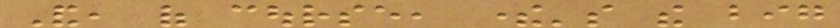And, of course, there's the big
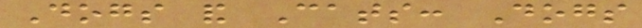Dogs and Cats: Dogs
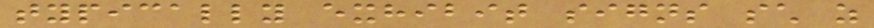typically exhibit signs such as
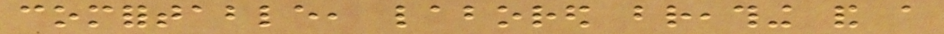comfortable, labored breathing and a
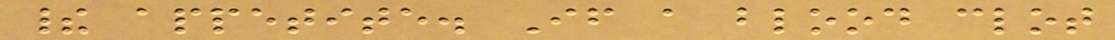their appetite. If a blood clot
